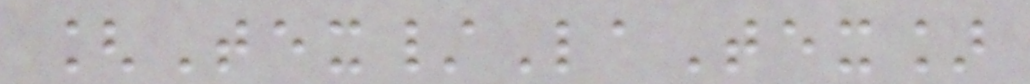[Tex/LaTex]
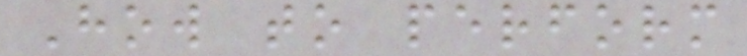How to perform
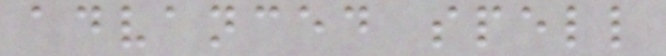advanced spell
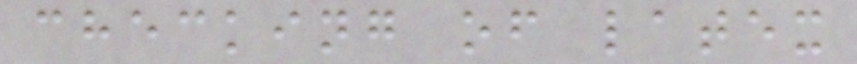checking of latex
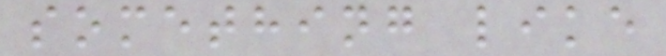something like
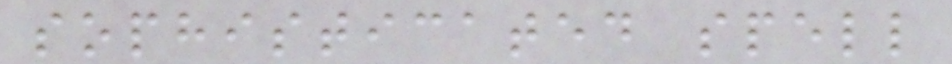sophisticated spell
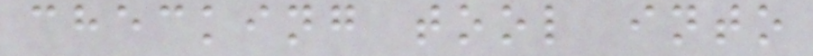checking tool into
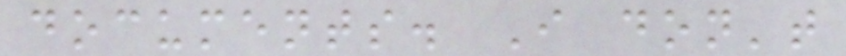documents. I don't
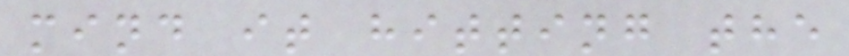mind it hitting the
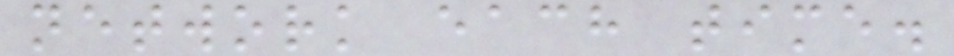network each time.
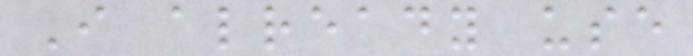I already use
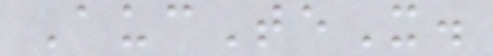AucTeX.
